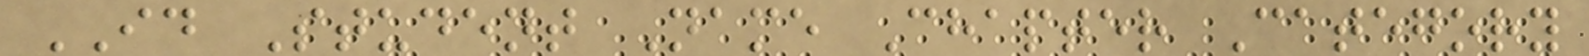ID Student Name Chapter Category
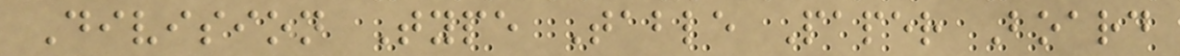Division Type Table Paper Board
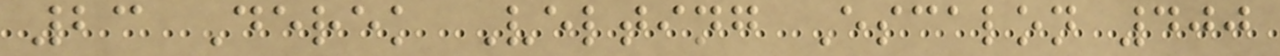23 Derek Velting Escalon 400
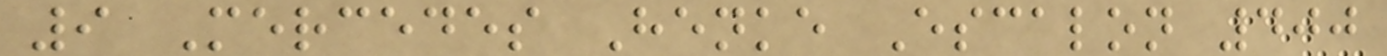9 Mercedes Henke Escalon 400
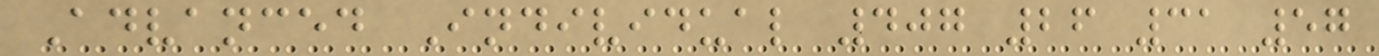Advanced Individual 407 26 31 57
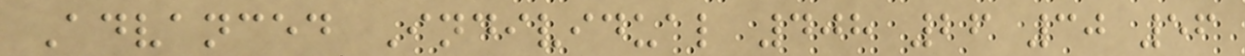Advanced Individual 408 26 30 56
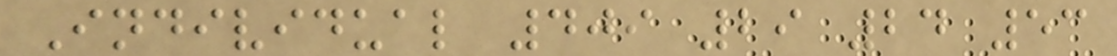Individual 409 29 24 53
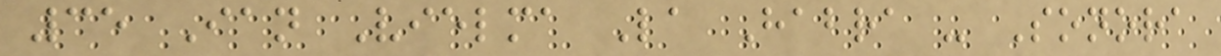35 Ian Vielma La Habra - Sonora
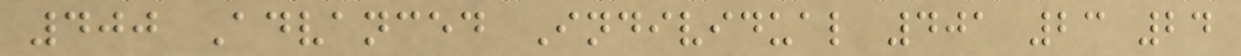400 Advanced Individual 401 23 24
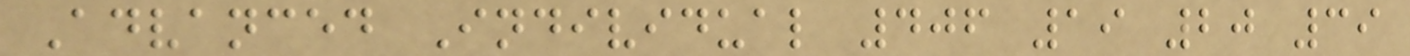Advanced Individual 406 19 20 39
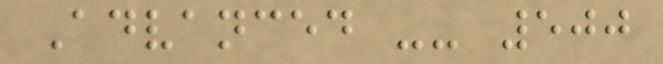Advanced -- 500
